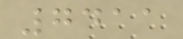7411
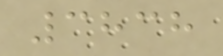3838
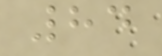84
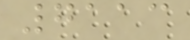7113
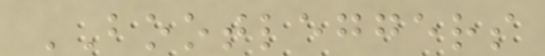BOOTLEGGERS
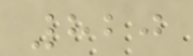820
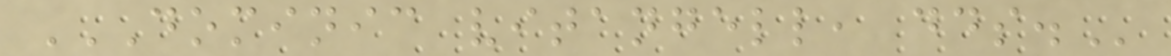DOMINIC VITANGELL, DDS.
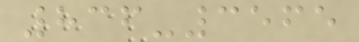836-3565
